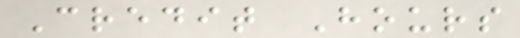Credit Hours
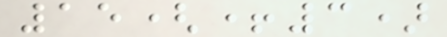15(+3)
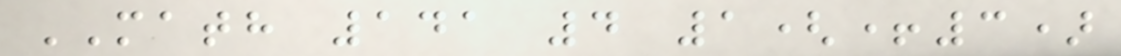MATH 141 4 1(+3)
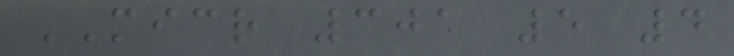MICR 301 5 4
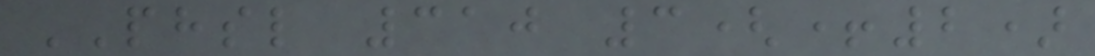PHSL 310 3(+2)
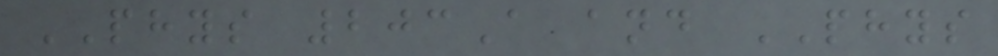PHYS 203A and PHYS
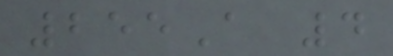255A 4
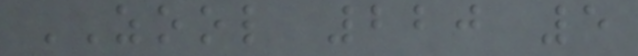ZOOL 220 5
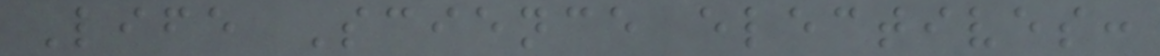Life Science electives:
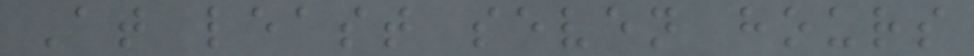At least seven hours
